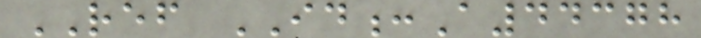REF ID:A44378
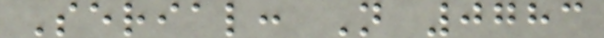Serial: N 0783
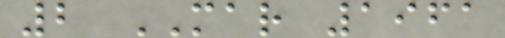2 MAR 1961
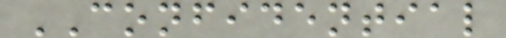CONFIDENTIAL
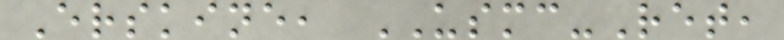Erskine, USMC-Ret,
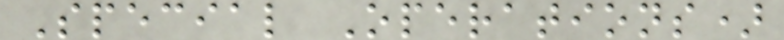Special Operations)
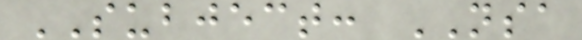SUBJECT: NSA
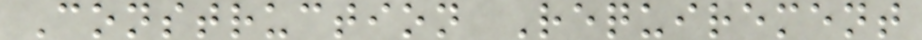Construction Requirement
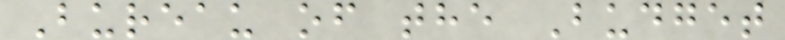Bureau of the Budget
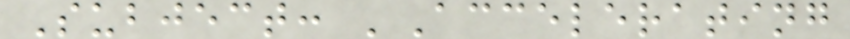Subject: 'Accelerating
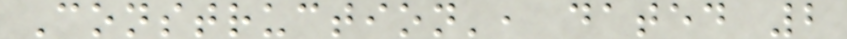Construction', dated 2
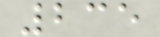235
